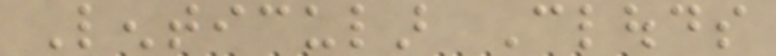Lenticular Clouds
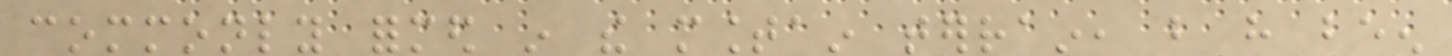commonly formed in the mountain terrain, but have been
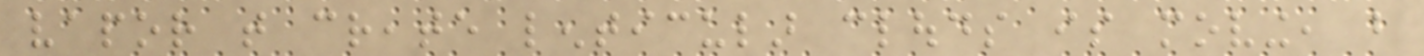vapor that create lenticular clouds is moving, but
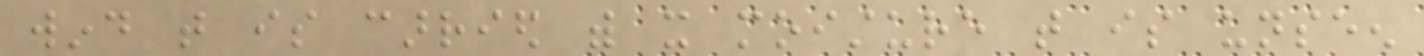wind that is carried with it moisture that is unseen
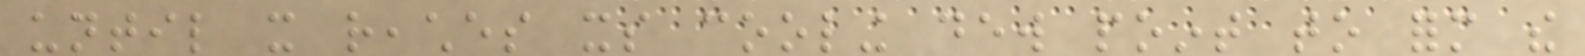until it reaches its cooling dew point to form the
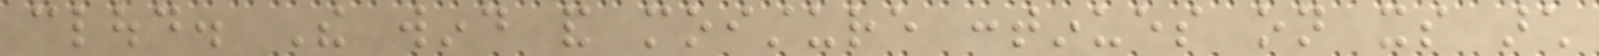cloud. The wind and moisture continues on its arch
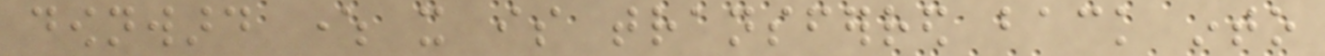downward where it is transferred back into
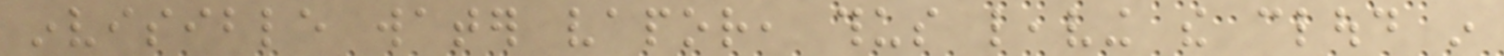invisible water vapor, thus leaving the cloud in
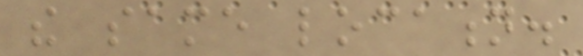the same location.
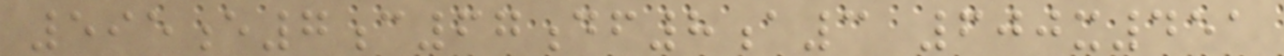595e7c67df8a3 600x451
